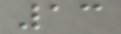13
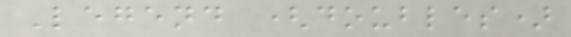Legend (doubles)
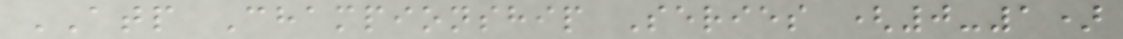ATP Championship Series (0-1)
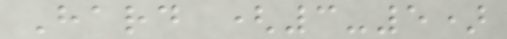Hard (3-5)
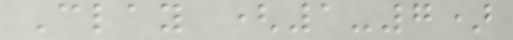Clay (1-7)
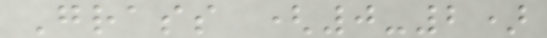Grass (0-2)
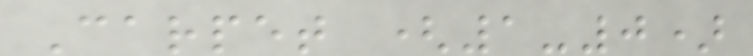Carpet (1-0)
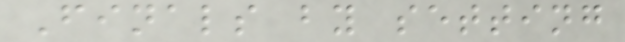Finals by setting
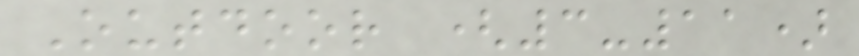Outdoor (3-11)
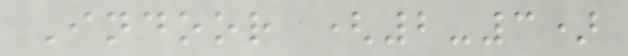Indoor (2-3)
